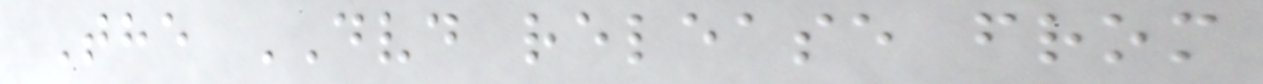The DVD release from
